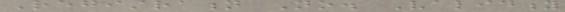Registration No. Validity
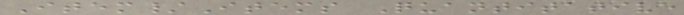Item/Items Quantitative
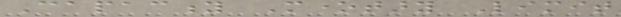Capacity Monetary Limit
